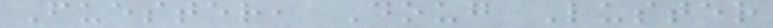Fuester, Doug Luster
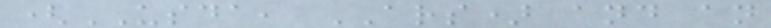(USDA, ARS) and an
